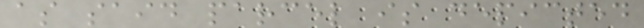as said parcel is depicted
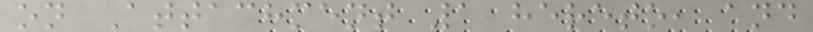on Attachment 1 hereto, and
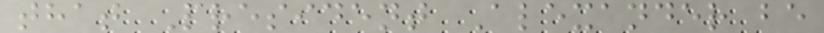that President Alexander be
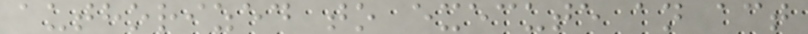authorized to execute an act
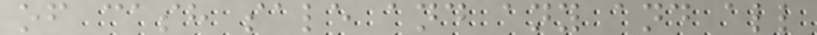of cash sale and any and all
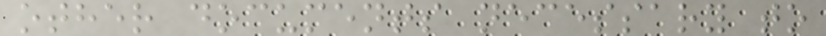other documents necessary to
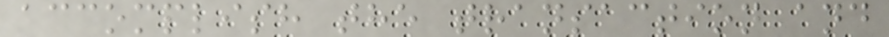accomplish the transaction and
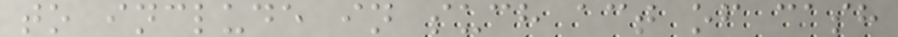to include in such act of cash
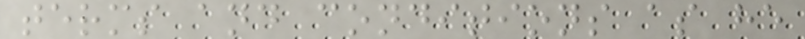terms and conditions as he
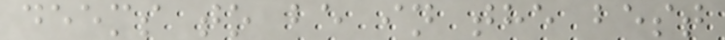deems to be in the best
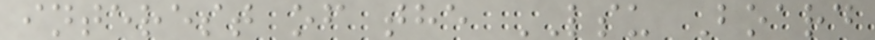interest of the LSU Board
